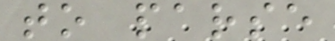to parse
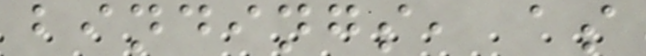bindings, as
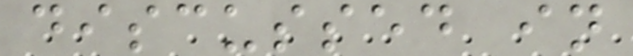discussed in
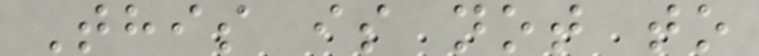This is not to
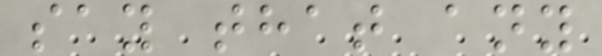say that any
